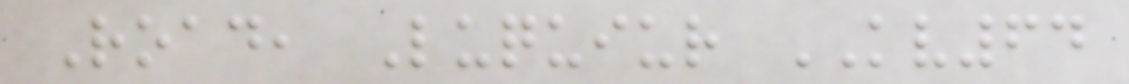Road, Luquiur KV64
